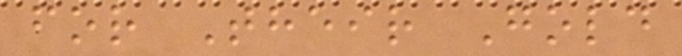for Their Gold
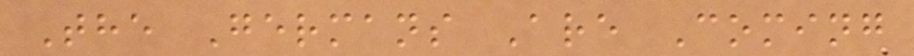The Germans Are Coming
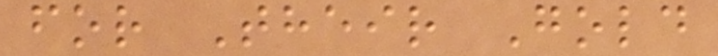for Their Gold
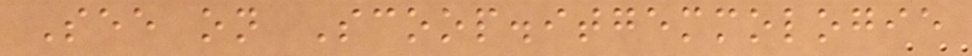See on Scoop.itgemmologie
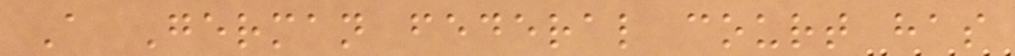A German federal court has
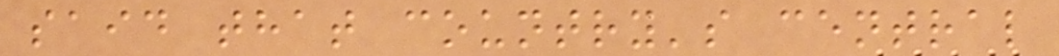said that country's central
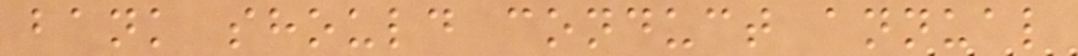bank should conduct annual
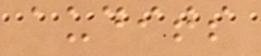audits
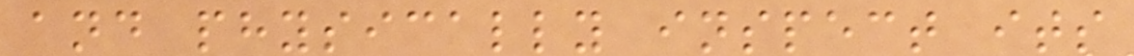and physically inspect its
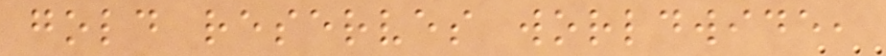gold reserves worldwide,
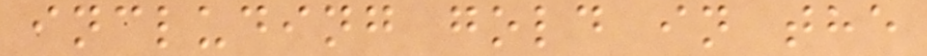including gold in the
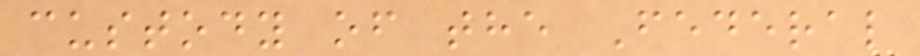custody of the Federal
